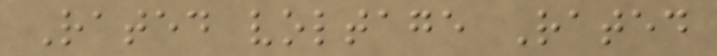Rated voltage Rated
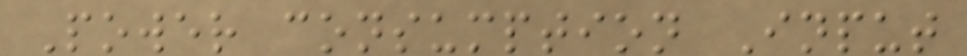Power consumption Input
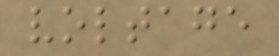voltage
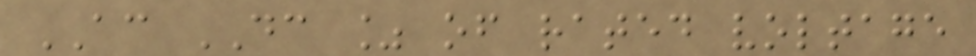AC DC % of rated voltage
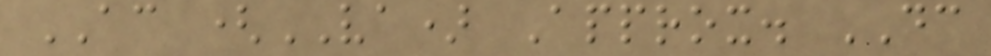AC (VA) Approx. DC
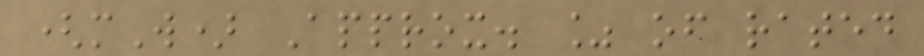(mW) Approx. % of rated
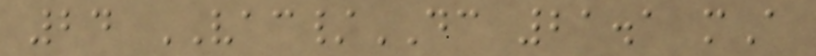24 VAC/DC 21.1 mA
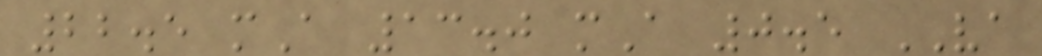22.5 mA 13.0 mA 0.5 VA
